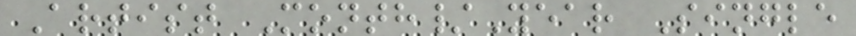Artist Month/Year Single
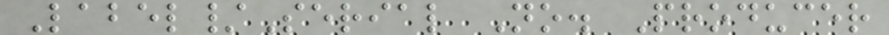Label/Serial No. Producer
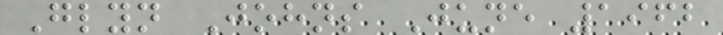Glyn Johns June 1962
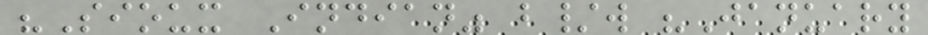"Sioux Indian" b/w "January
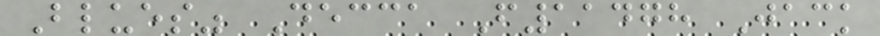Blues" Decca F11478 Jack
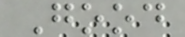Good
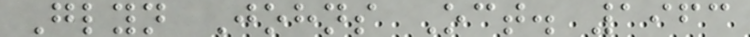Glyn Johns Oct. 1963
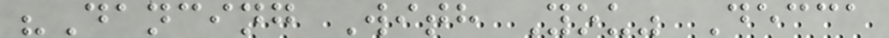"Dancing With You" Decca
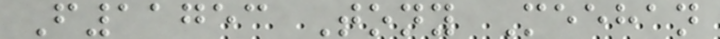F11753 Tony Meehan
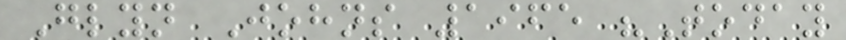Glyn Johns 1965 "Today
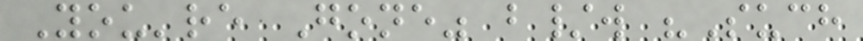You're Gone" b/w "Such
